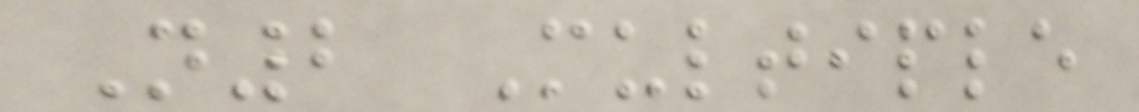N2 Multiple
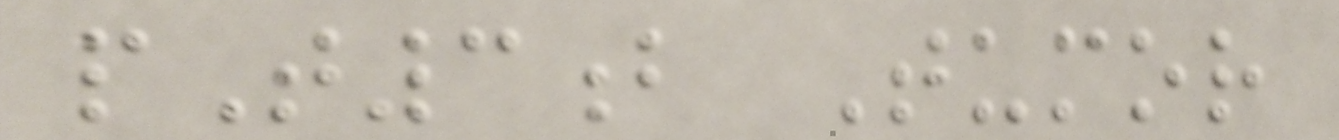pT3b Tumor
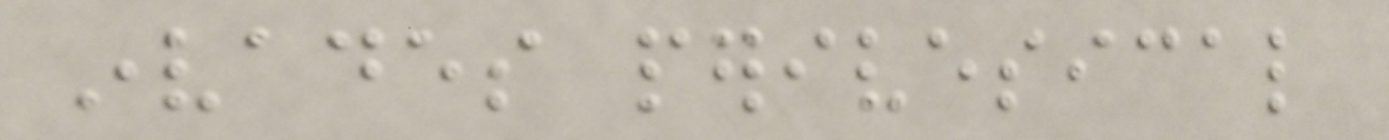invades perivesical
